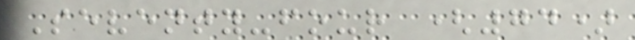Seventy-four (74)
